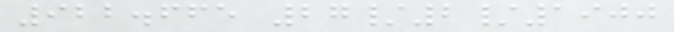922.665 27/2/1900
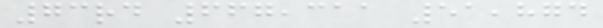73rd 667,311 51,874
